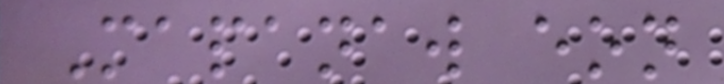Mapanaw eon
